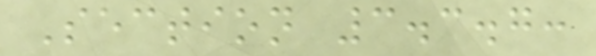Section 3.3.7:
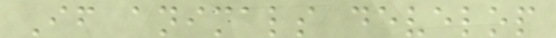If animals develop
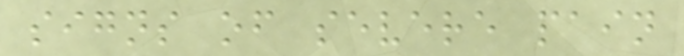signs of severe pain
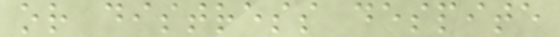or distress despite
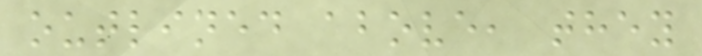outlined above, they
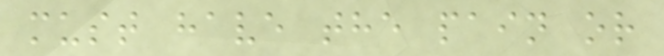must have the pain or
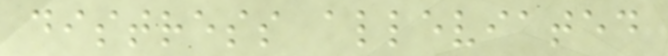distress alleviated
